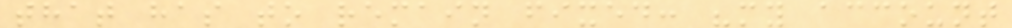that has to remain fixed: "my account
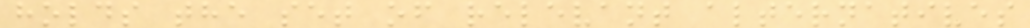holds the set of relevant alternatives
